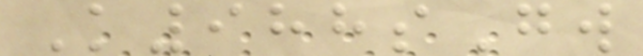K988sGw
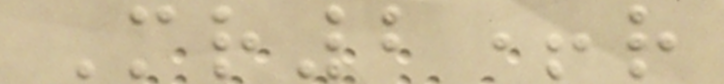Mr2+r
